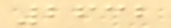2632
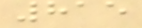815
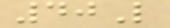40L
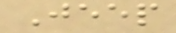Jeep
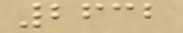2632
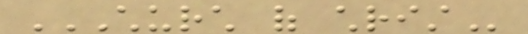CHURCH OF CHRIST
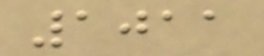1011
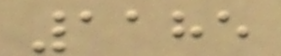1185
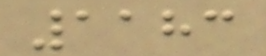1183
